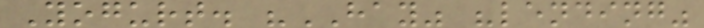Yogurt. "HAY" "lending"
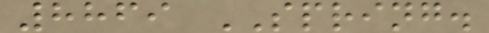8869 SPRING.
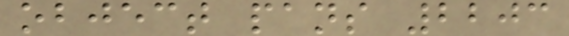object pans 2203
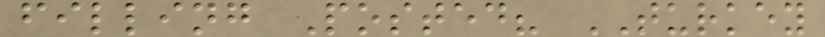filling Posted? TURKEY
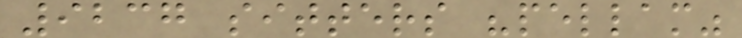9237 sitters "pellam"
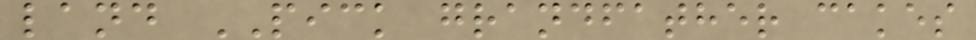land PICK grandfather cakes
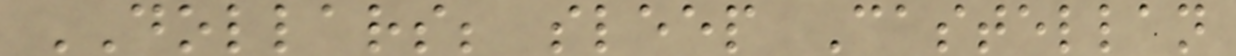DOLLARS; sleep Castellan
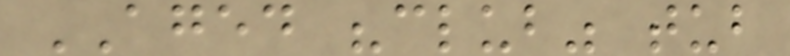AGED "club" tub
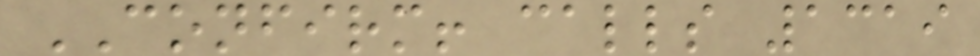CONFIRM! calls 1319
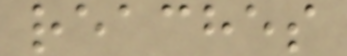reaches
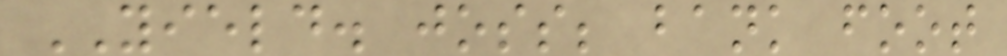YIELD. joss; bank foot
